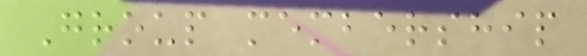Group membership
